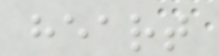heart
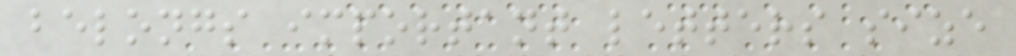belongs important letters size
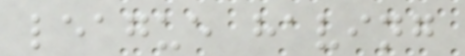league having
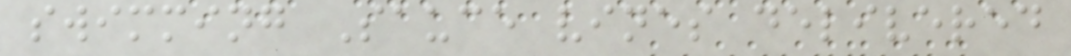swimming Sauce vines delivered
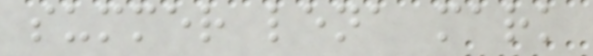summer lena mark
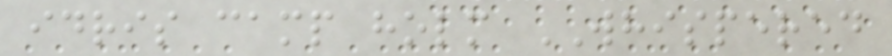idris camp holm WHISPERED
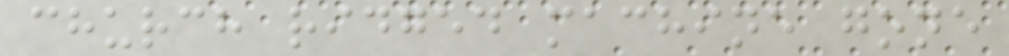church ridged machine gone
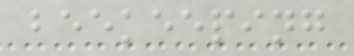beekeeping
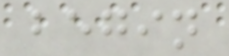begin
